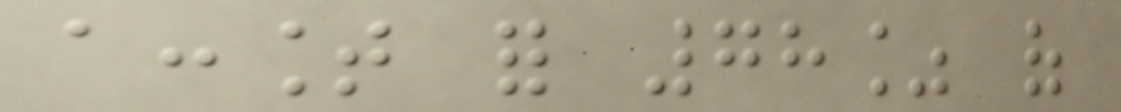account for 78% of
